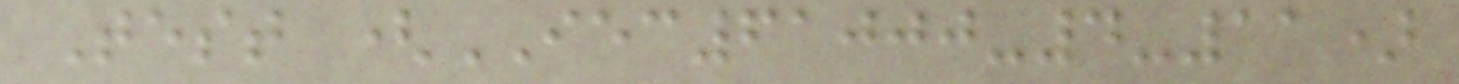Test (IEC61000-4-11)
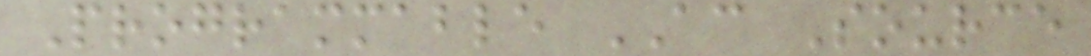Programmable AC Source
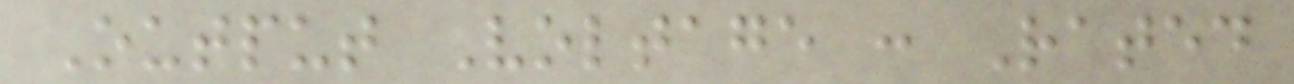Output Voltage : Rated
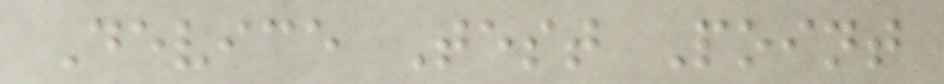Device Test Point
